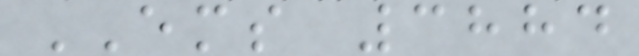EMS 3884
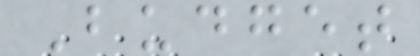Budget
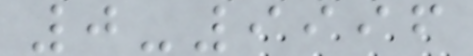0-9996
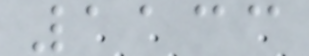1133
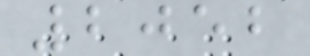2052
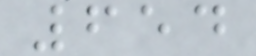654
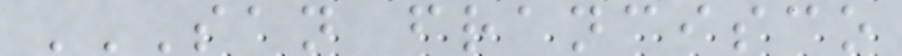SAN FRANCISCO
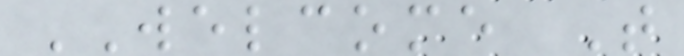WELCOME T
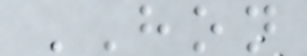HON
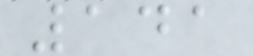141
